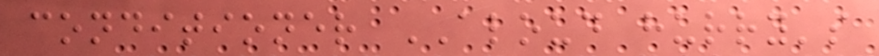conditioner ALOUD hurry's
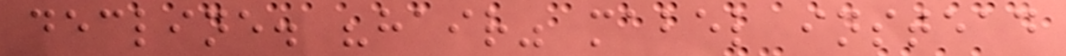decline. "hair" mabel instead
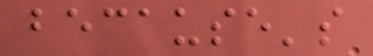because's
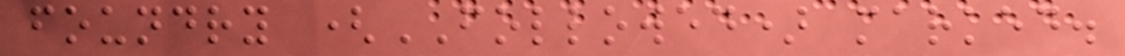foundry (FOLLOWED) marked.
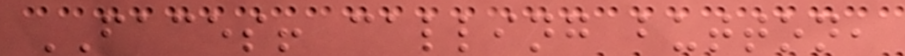FACES! calling button,
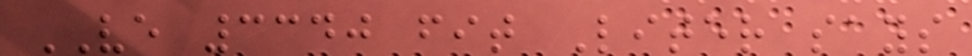VE 3340 fit Liter says
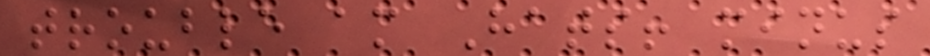trouble am Hats! minus
